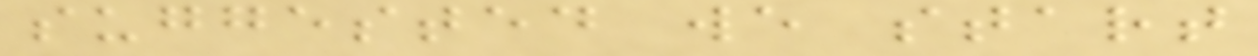suggested we start
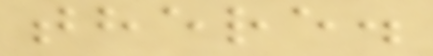there.
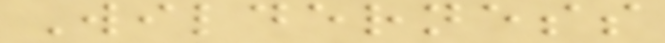Wilderness
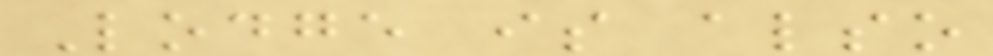Lodge is also
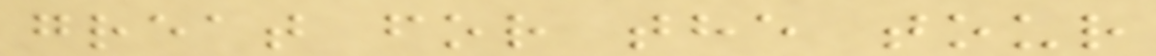great for the tour
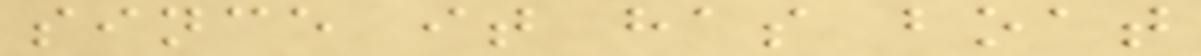since it has boat
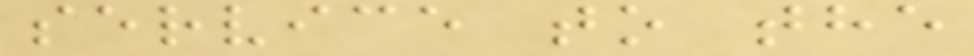service to the
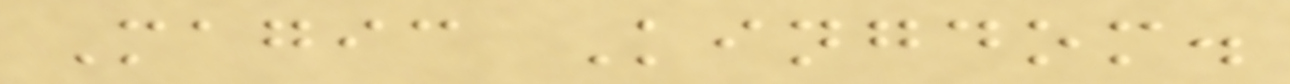Magic Kingdom.
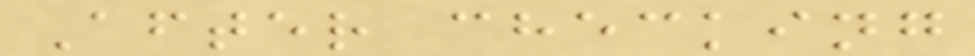After checking
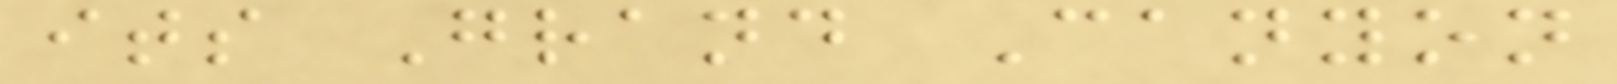its Grand Canyon
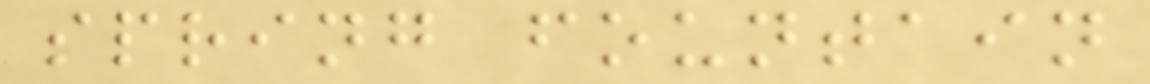spring fountain
